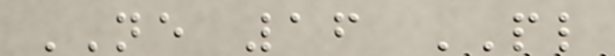NE 16 PL
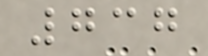737
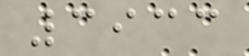3933
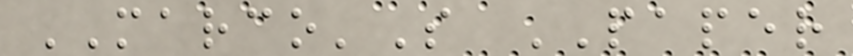MARCO'S PAPER
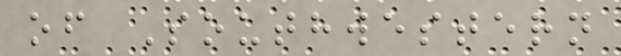of Southwestern
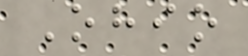Ohio
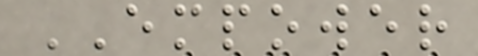EMPOWER
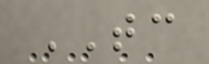TC
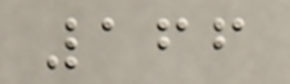166
